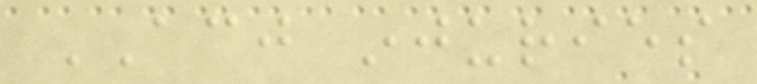ACJ injuries
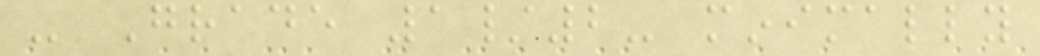- Grade 1/2- minimally
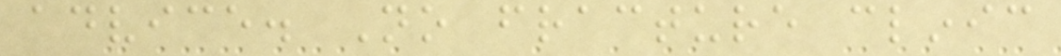advice. No fracture clinic
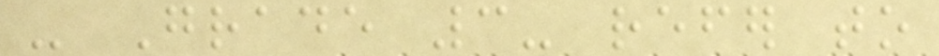- Grade 3- refer to
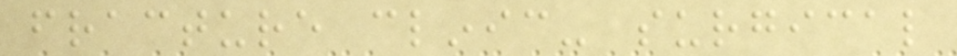fracture clinic- surgical
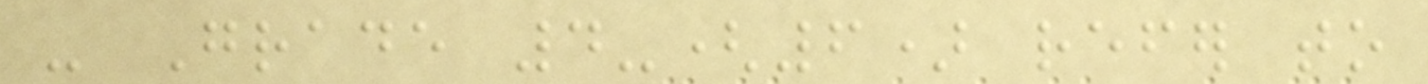- Grade 4-(6) refer to
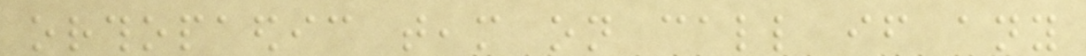orthopaedic team on call if any
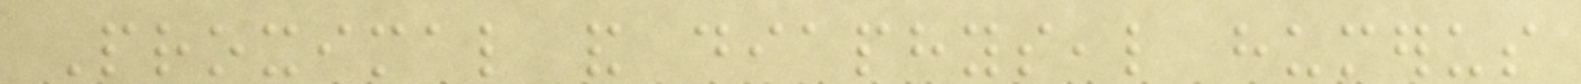Proximal and diaphyseal humerus
